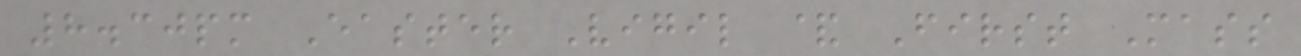8.30pm Easter Vigil & First Mass
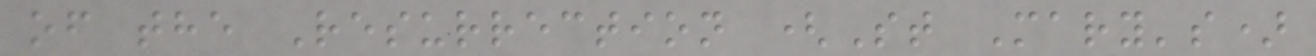of the Resurrection (St Mary's)
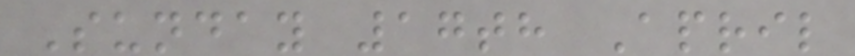Sunday 17th April
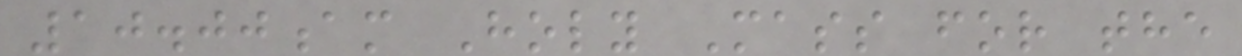10.00am Holy Mass for the
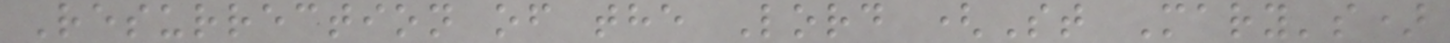Resurrection of the Lord (St Mary's)
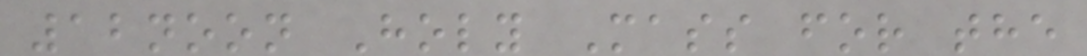12noon Holy Mass for the
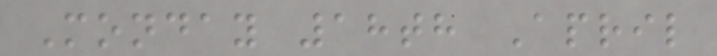Monday 18th April
